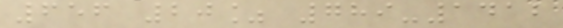656 20% 789-1412
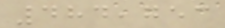484,753
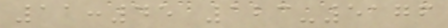11:45 123-5176
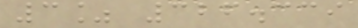3% 326.339
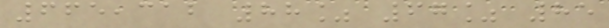665,312 88% 67% 85
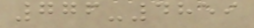776-4859
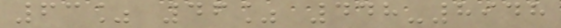63% 46% 448-8948
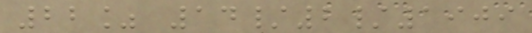22% 14/2/1909
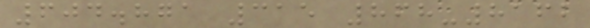604.871 315 868-8162
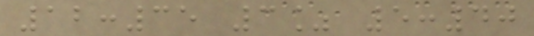12:35 3% 5:40
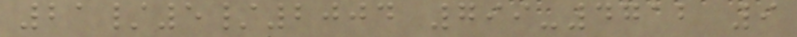21/5/2004 799-4712 9
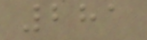281
